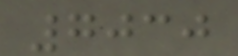7030
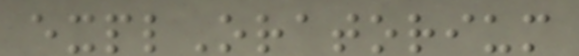explOratorium
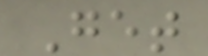Get
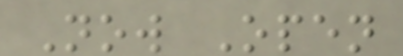Now Open
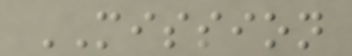MISSION
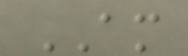AM
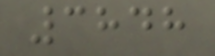3848
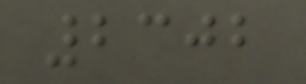2302
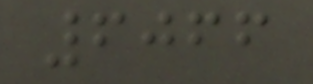6066
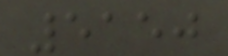5150
